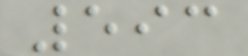593
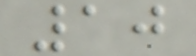10
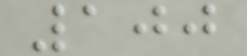100
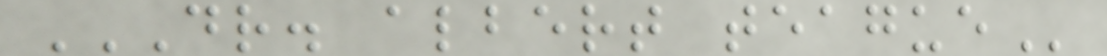DR. ALBERT TEAGUE
